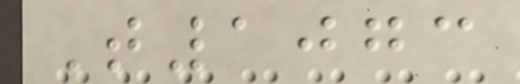T1073
